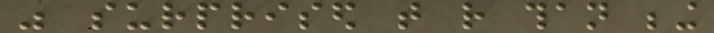was surprised that rather than being
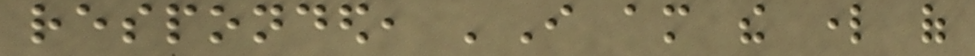responded, 'I am the lord of
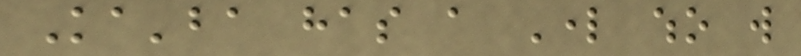Ka'ba has a Lord who will
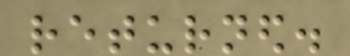returned.
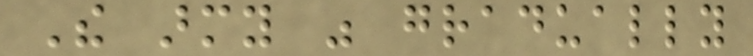The army was gradually
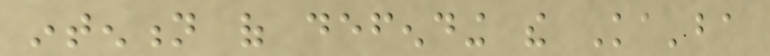intention of defending the Ka'ba
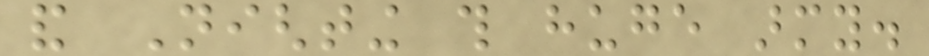and Nighting this huge army.
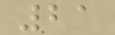21
